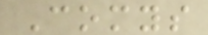Comys
